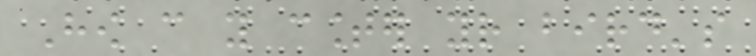How can you counter your bird's
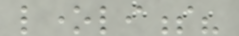loneliness?
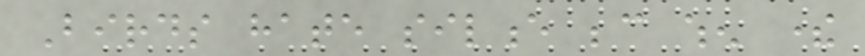Birds hate silence because when there
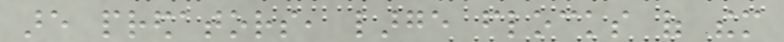are predators, large flocks of them
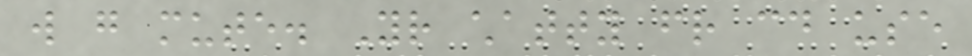will go mute. Your chatty friend could use
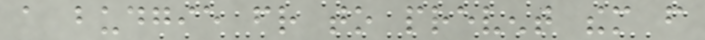a budgie friend to prevent them from
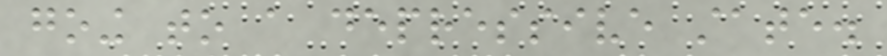going to a depressive state.
